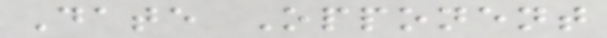Date Opponent
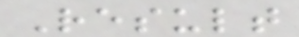Result
